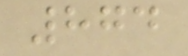874
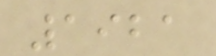1921
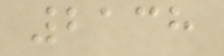2138
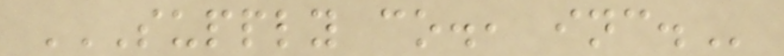SUPPLY CO., INC.
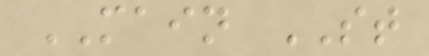MAIN ST
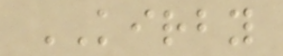KIRBY
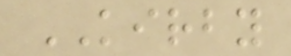KIRBY
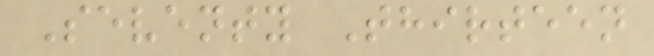Seventy Thirteen
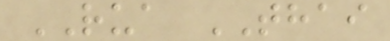RUA THAI
